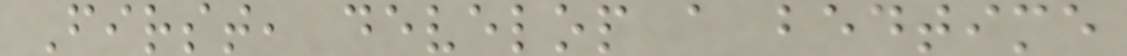First, develop a bedtime
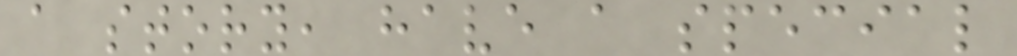a story, have a special
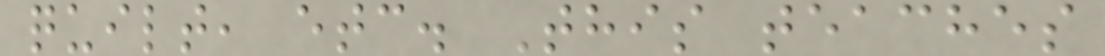quilt, etc. This teaches
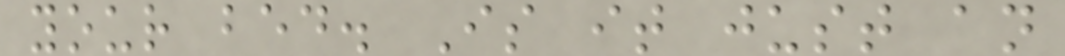your bed. Is it just an
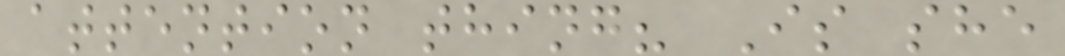attention thing? Is she
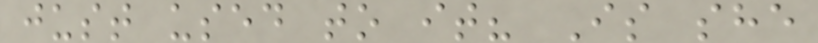just used to it? Is she
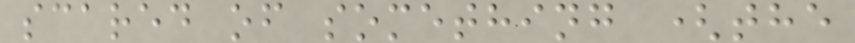scared of something (the
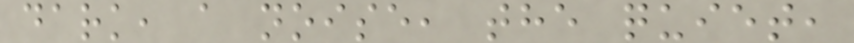dark, a noise, the quiet,
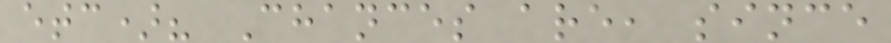etc)? Chances are, since
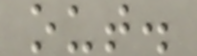out.
